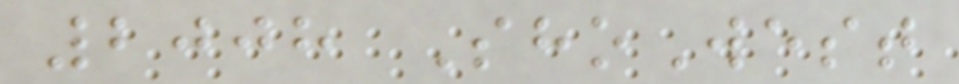2008 ShoWest
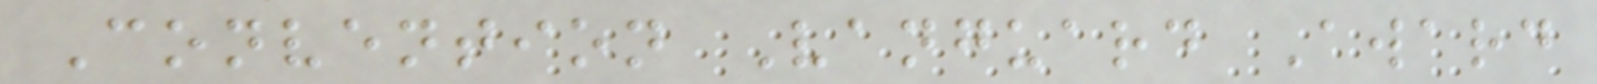Convention Vanguard Award
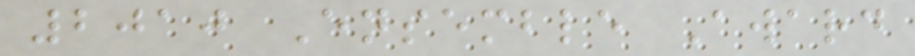2010 Ensemble Award
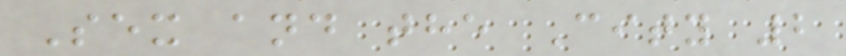Sex and the City 2
